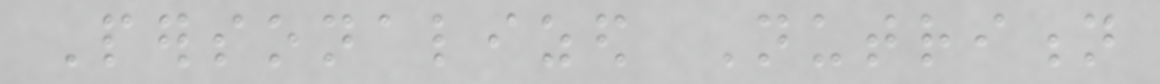Personalized Nutrition
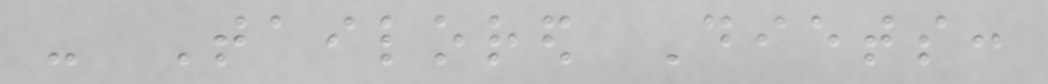- Tailored Diets:
